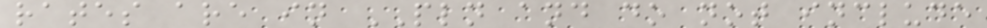rates are in PLN and do not include
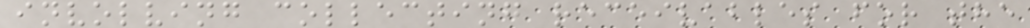involving collecting receivables for the
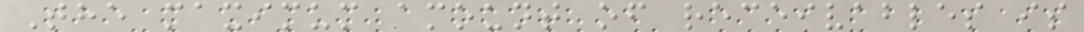The maximum amount of receivables is
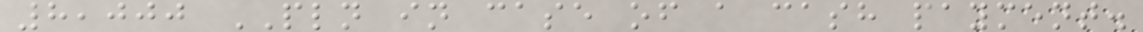8,000 PLN in case of a cash payment.
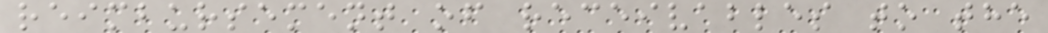reimbursement of receivables to the
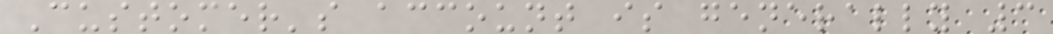Customer's account is generally 3
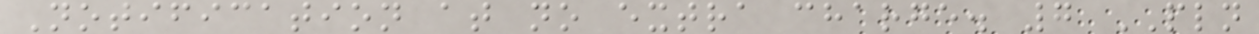Notification at no extra charge. 7 PLN
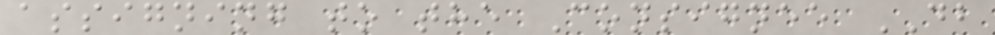assigning to the Consignee DB
